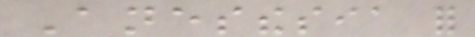Anesthesia for
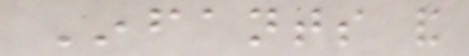Infants and
